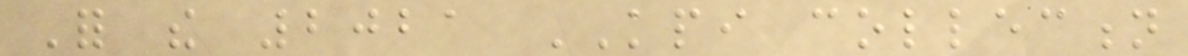For the 2021 KPI collection
